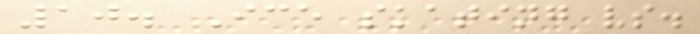10. Ice skating vs.
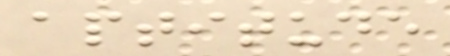aptitude
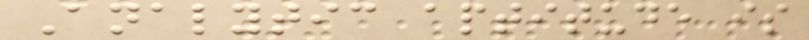Analytic aptitude is
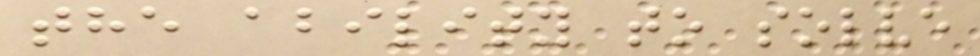the ability to solve
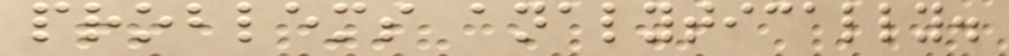problems analytically.
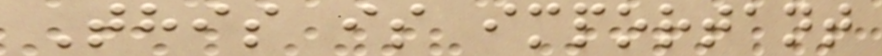This is important
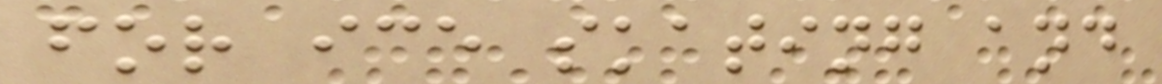for ice skating and
